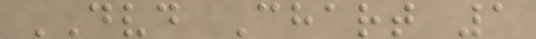DVD Chart 1
